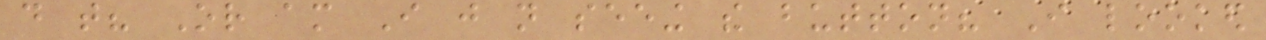do that? Or am I just not seeing the button? I looked
